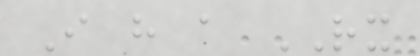I have a RX
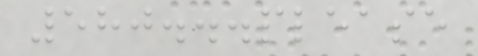580...please
